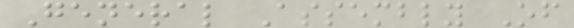General Assembly Of
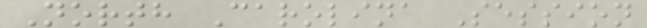North Carolina Session
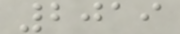2019
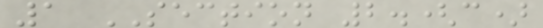1 SECTION 2.(c)
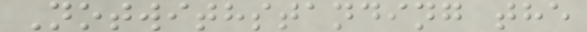Notwithstanding the
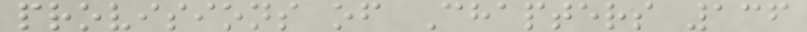provisions of Chapters 136
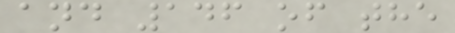and 146 of the
